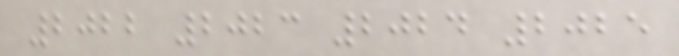2022 2023 2024 2025
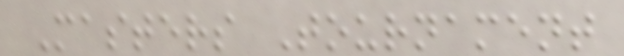Masters Tournament
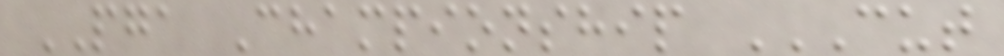PGA Championship CUT
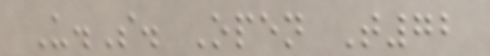U.S. Open T72
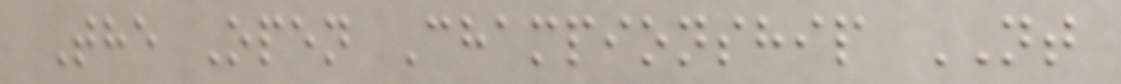The Open Championship NT
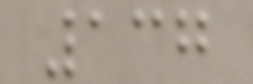137
